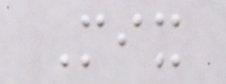Mix
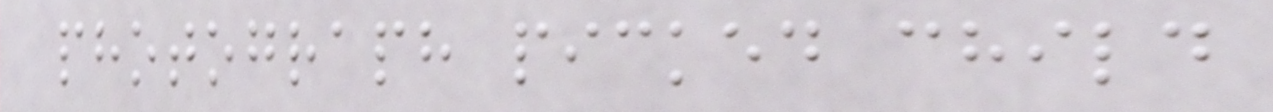photograph picked child
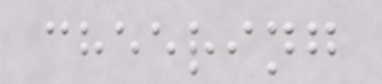cheering
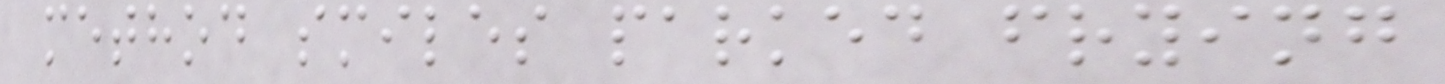method smiles parked frying
